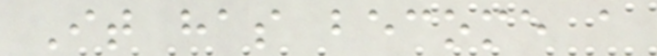It has become a
